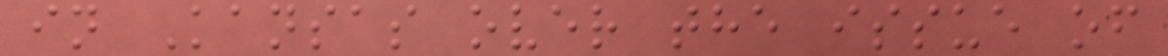in Kansas over the issue of
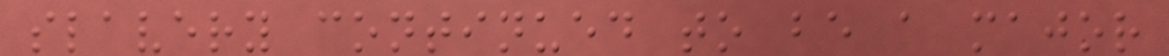slavery continued to be a major
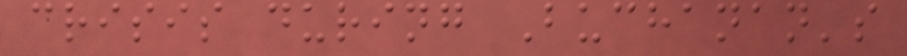crisis during Buchanan's
